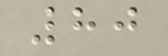80
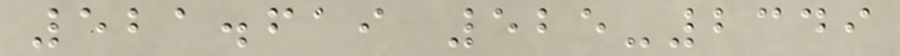521.619 525-2349
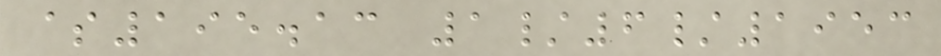$195.13 1/6/1953
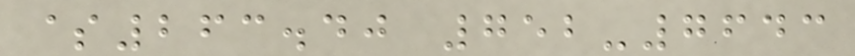$263.40 752-7643
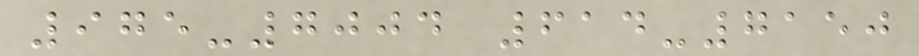975-7004 614-7150
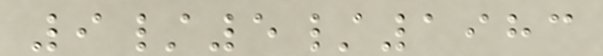9/5/1983
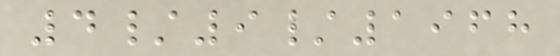4/9/1968
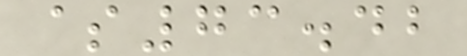$73.42
